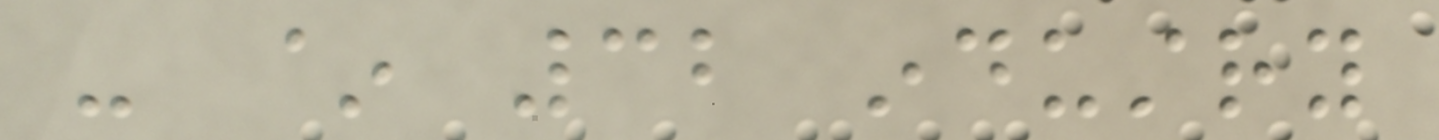- ~ 32 industry
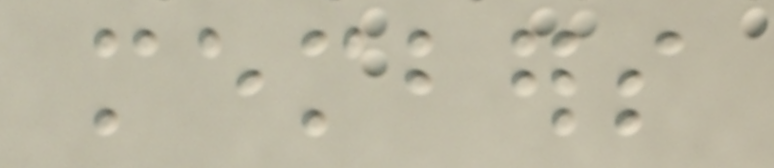members
